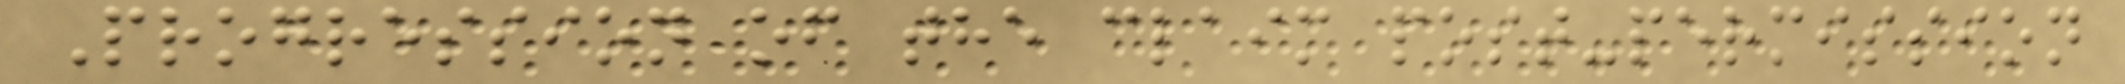Progression of the claim post-permission
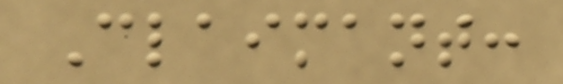Claimant:
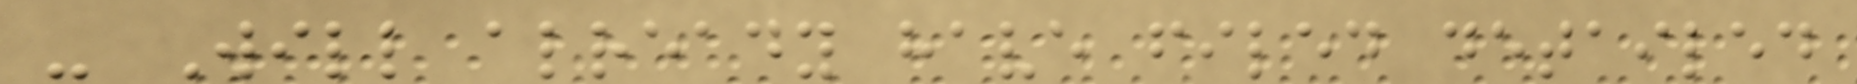- Will already have filed detailed
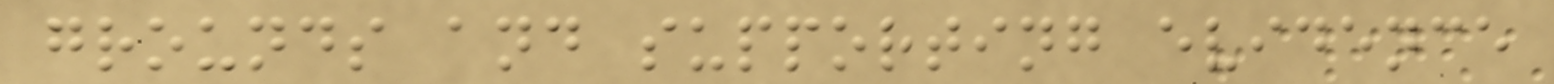grounds and supporting evidence
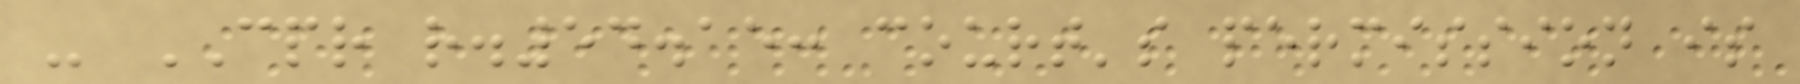- CPR r.54.15: court's permission is
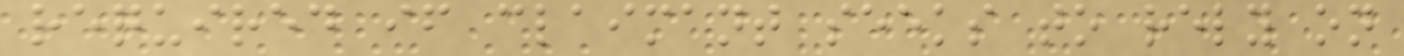required if claimant seeks to rely on
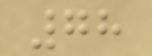78
